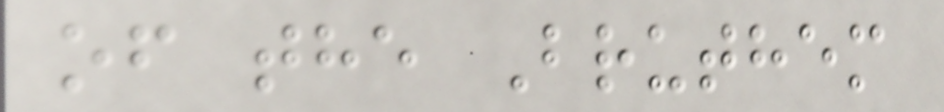of the Bruthem
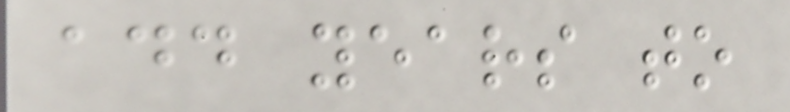add years to
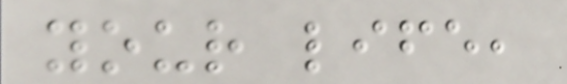your life,
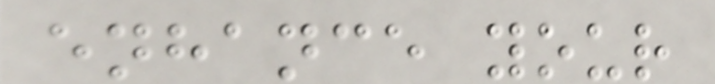enhance your
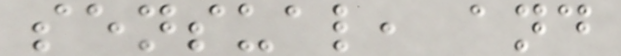sensual, and
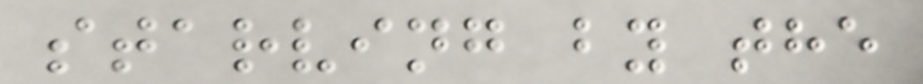starving by the
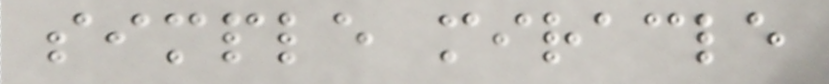simple miracle
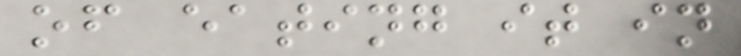of eating it in
